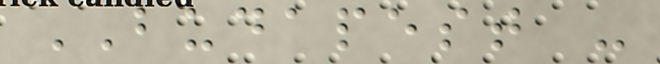BUDAPEST -
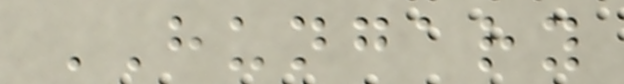HUNGARY
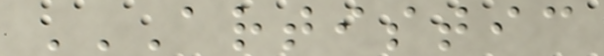ARTISTIC
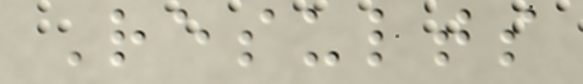Results
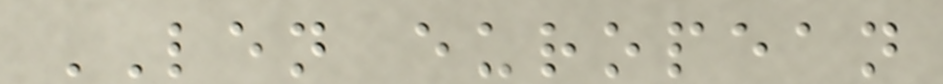LEN european
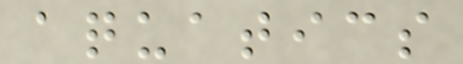aquatics
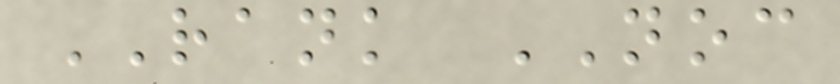RANK NOC
